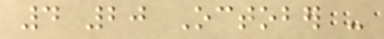4 20 October -
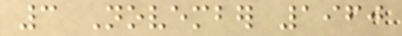3 November 1960
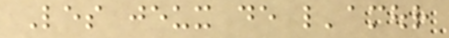Les jeux de l'amour
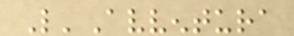L'Avventura
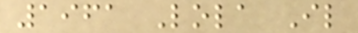1961 Lola Il
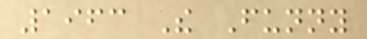1963 The Funny
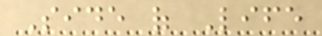Side of Life
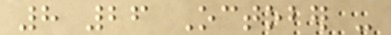8 26 October -
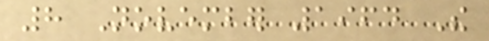8 November 1964 The
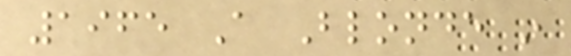1965 A Blonde in
